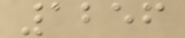1256
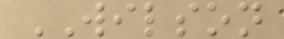WILSON
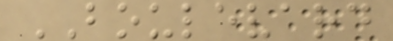BOULEVARD
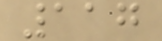117
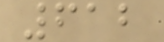612
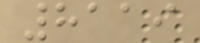8119
